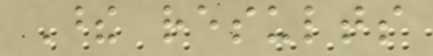These results
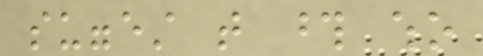suggest that those who
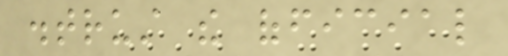distrust the official
